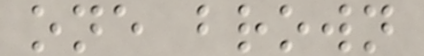one brown
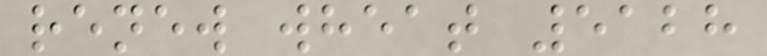renew wheat 5128
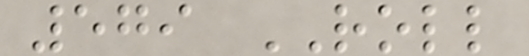579 ROLL
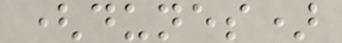(dunes)
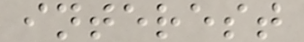interest
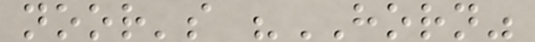noor's "HORN"
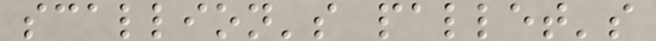scallion's pallet's
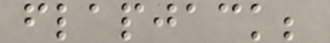flapjack;
